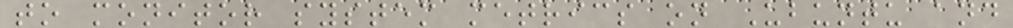to monitor system metrics on Ubuntu and
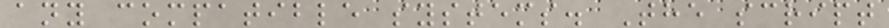any compatible systems. The script
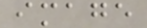image
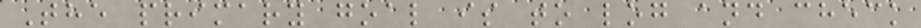The primary goal is to log and check
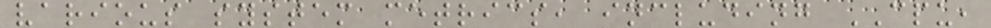various system metrics, including CPU,
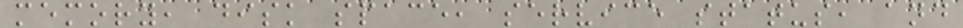memory, disk space, service status, and
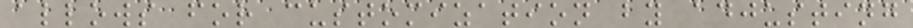allows for customization by adjusting
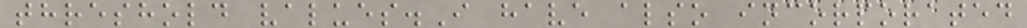threshold values.I have also incorporated
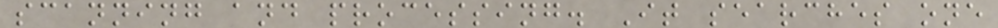scanning and processing. It searches one
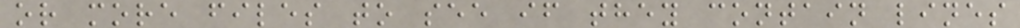or more files to see if they contain lines
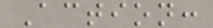Action:
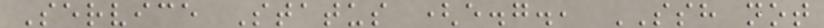Service Status (e.g., SSH not
